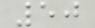50
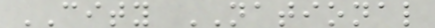CITY NATIONAL
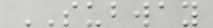SUBWAY
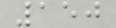150
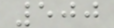500
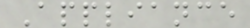Appliance
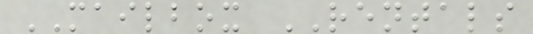MAILBOX RENTALS
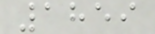1859
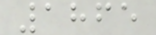1865
